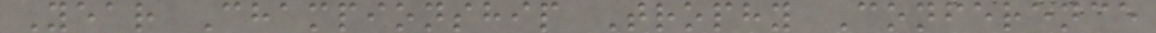Year Championship Trophy Conference
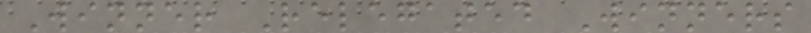Winner Relegated Winners
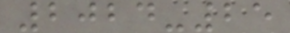2024-25
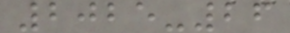2025-26
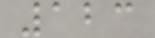123
